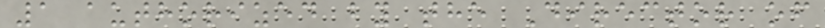1 authorized by the Director of
